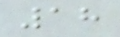18
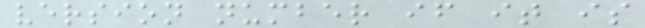version number if it is
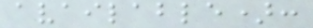available):
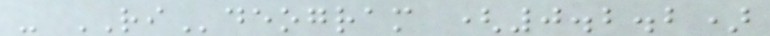- RIdeogram (0.2.2)
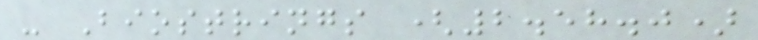- Biostrings (2.58.0)
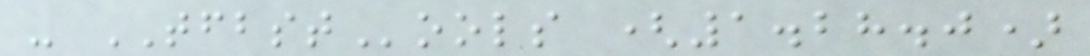- TFBSTools (1.28.0)
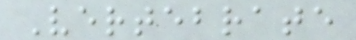Vertebrate
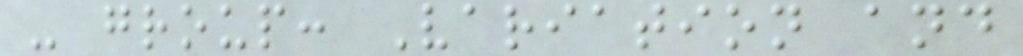- group: Variation and
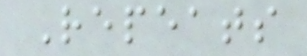Repeats
